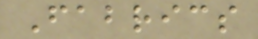Fabrics
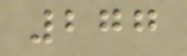277
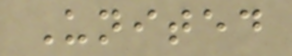United
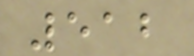512
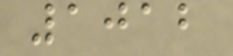1012
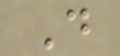D
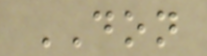DON
